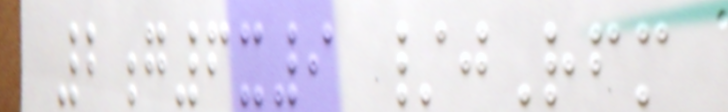2g6x9 /jRfm
